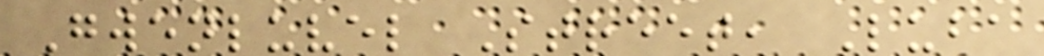Gwenluvel Street, Luba
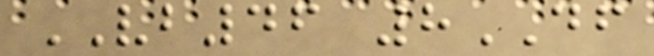VB46 8DF
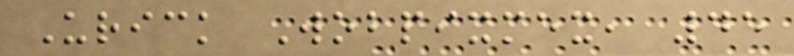Urick Wobpixmex, 45
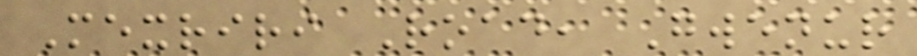Mexriri Road, Gwenur
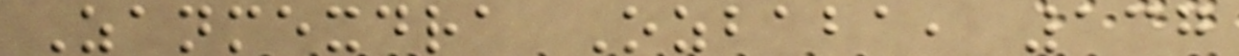Zanmexdra Ozbaba, 137
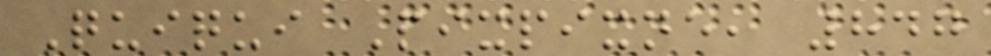Quiqui Pixpixne, 847
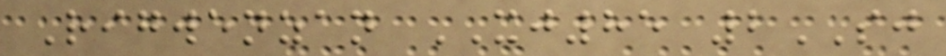Rigwenzan XJ85 2SJ
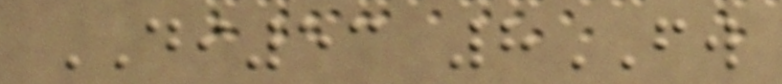DI53 8FW
